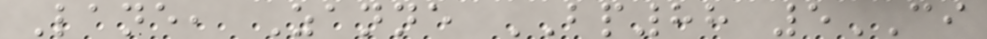Lane, Zanne BP88 5CI
